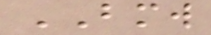BMW
